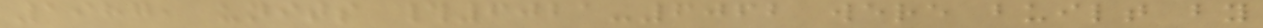1987, units #6021-6062 were built by
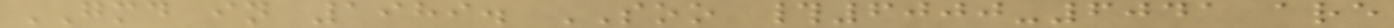GMD in 1989. SOO #6000-6041 are
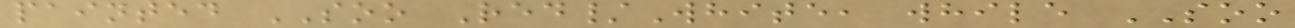painted SOO Red/White, while SOO
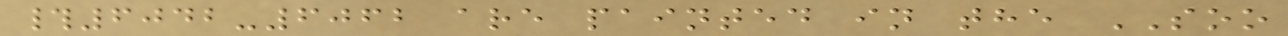#6042-6062 are painted in the SOO
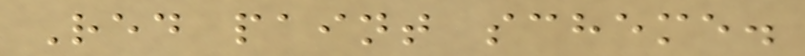Red paint scheme.
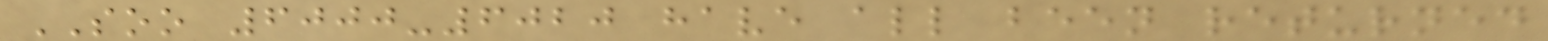SOO 6000-6020 have all been returned
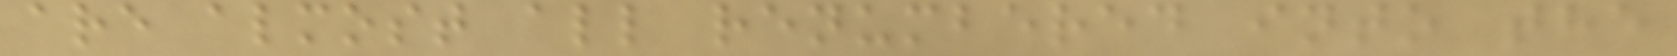are almost all renumbered into the
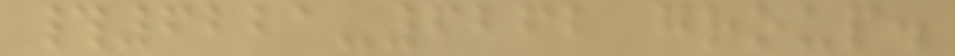#6221-6262 group.
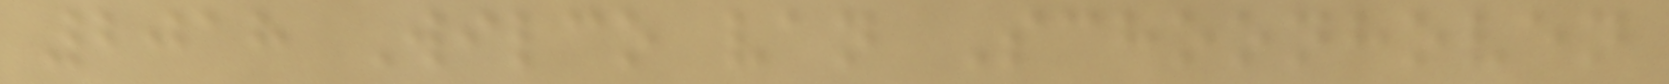2018 Wilco van Schoonhoven
